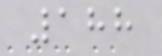188
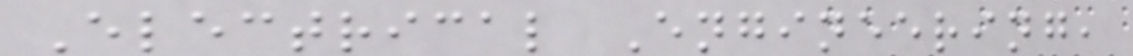Electrical Engineering,
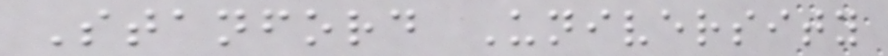Stanford University
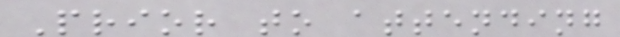Prior to attending
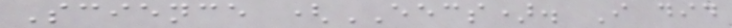Science (EECS). I did
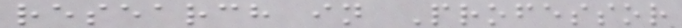research in Professor
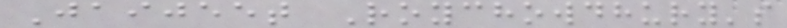Jaijeet Roychowdhury's
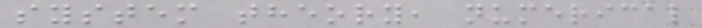system theory, numerical
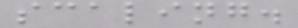scaling.
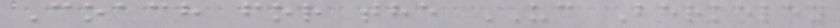Coach for the UC Berkeley
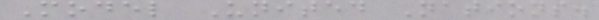Model United Nations.
